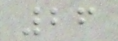26
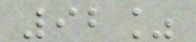92%
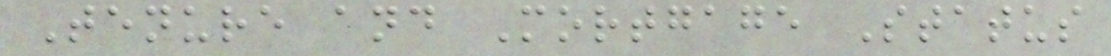Tenure and Mortgage Status
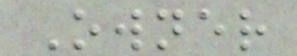Owner
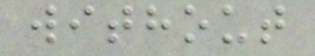without
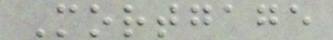Mortgage
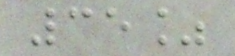35%
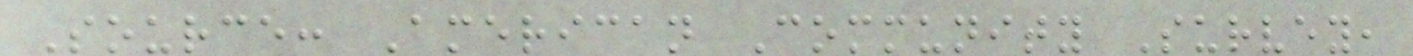Source: American Community Survey,
